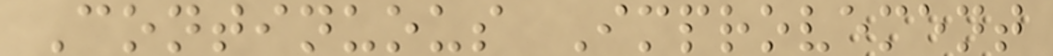Continuous Improvement
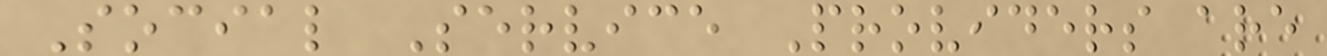Social Service Providers are
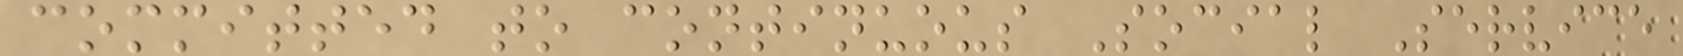committed to continuous Social Service
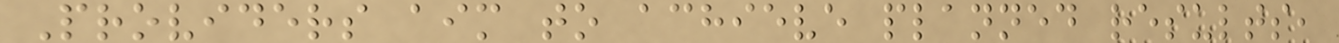Providers aim to achieve planned results,
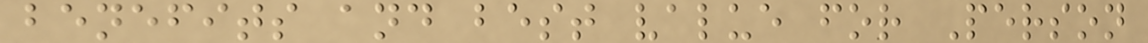benefits and best value for Person
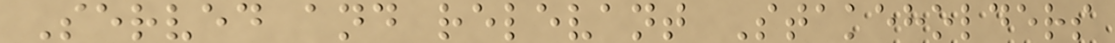Served and relevant Stakeholders
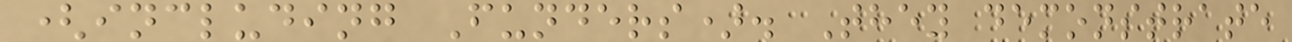(including Funders). They demonstrate
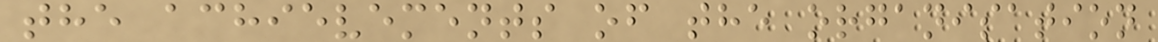the achievements of the organisation
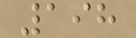198
